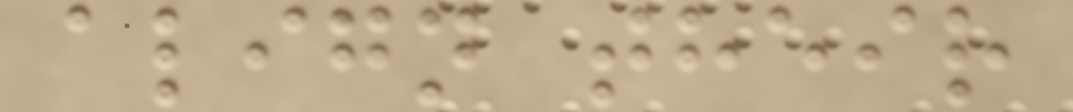align their
